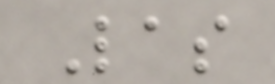Las
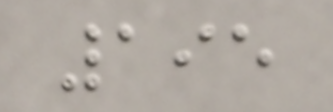195
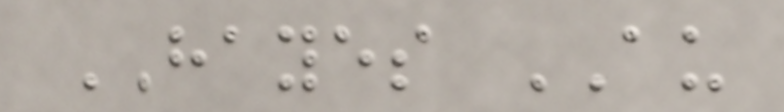HAYES AU
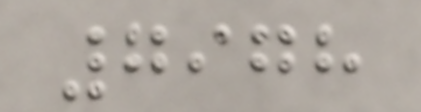7978
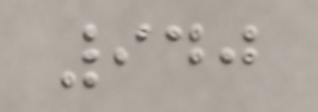940
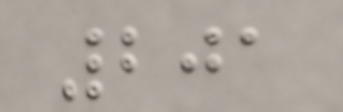201
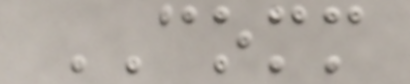COMM
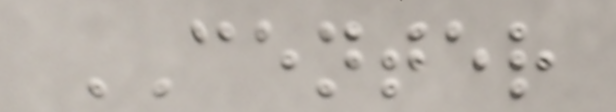CENTER
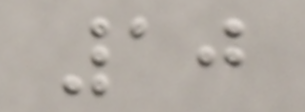10
